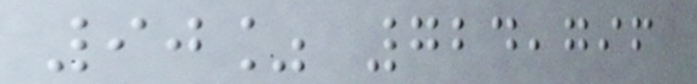90% 724,796
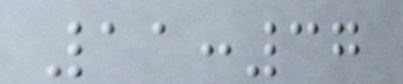11:37
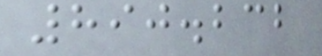890.232
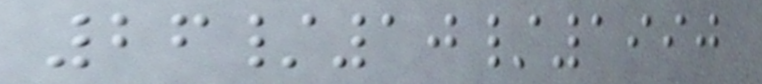26/10/1990
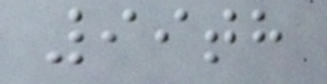99th
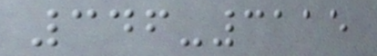346-3115
